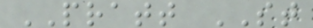PRATT ST
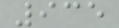935
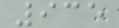935
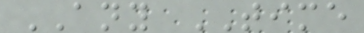ANY TIME
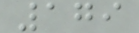179
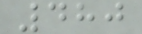480
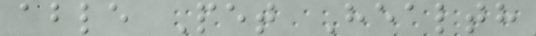able Pet Health
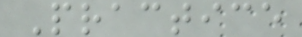Practice
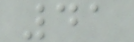41
